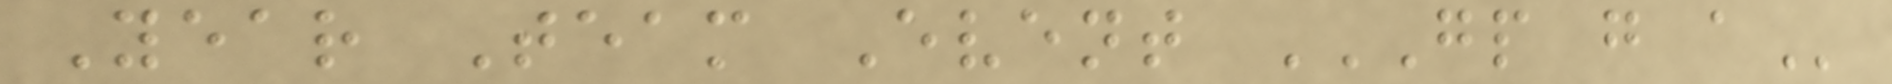Year Team Event GP G A
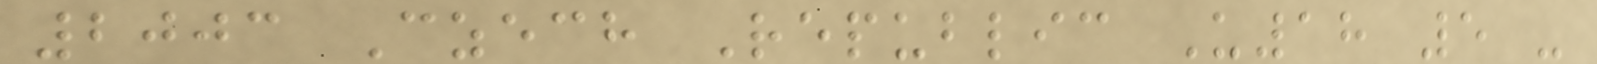2003 Czech Republic U18 5 -
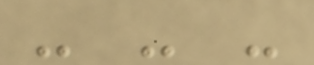- - -
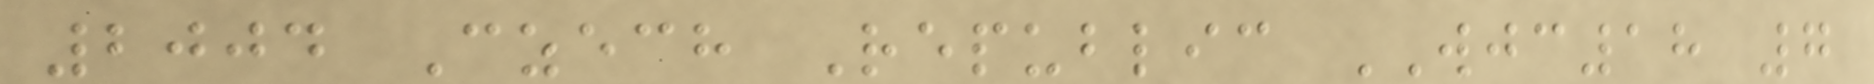2004 Czech Republic WJC18 7
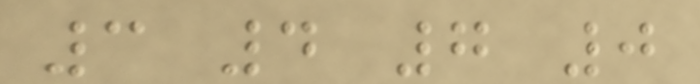3 4 7 0
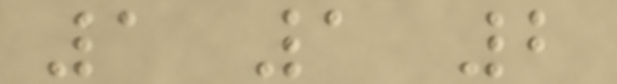1 1 2
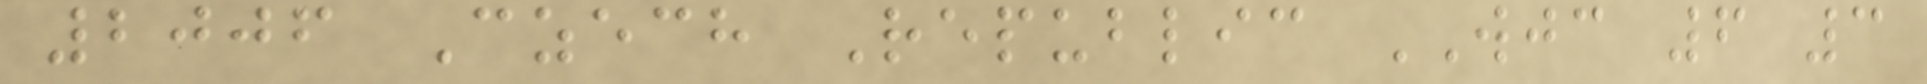2006 Czech Republic WJC 6 3
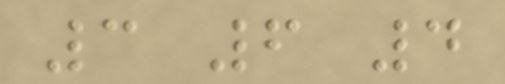3 6 4
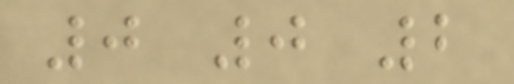0 0 2
